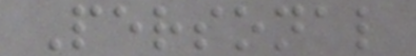Personal
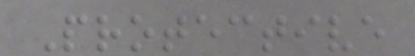Protective
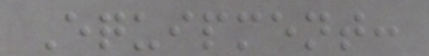Equipment:
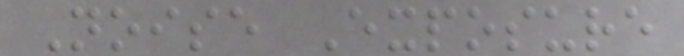Noise Exposure
